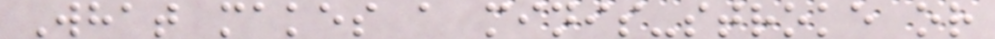What makes a minis-stroke or
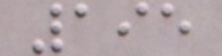195
